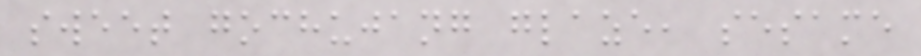sweet gochujang glaze, sesame
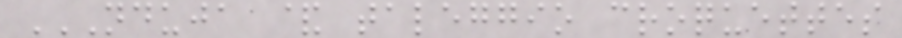NDUJA & TALEGGIO CROQUETTES
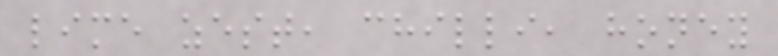lime zest, chilli, honey
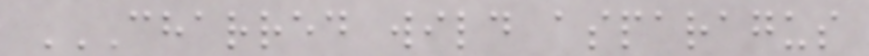CHARRED WILD ASPARAGUS
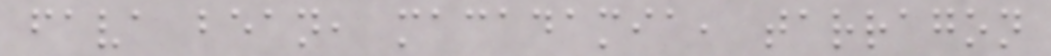fava bean, macadamia, tarragon
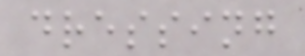dressing
